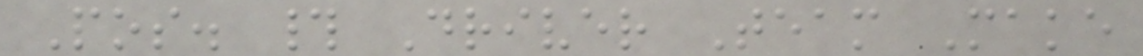Pos. # Driver Team Make
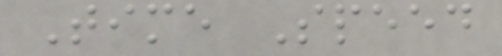Time Speed
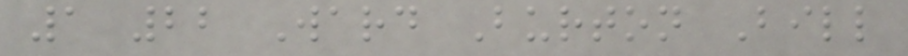1 22 Ward Burton Bill
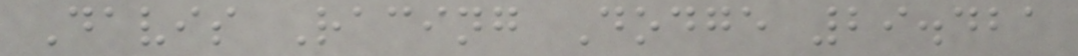Davis Racing Dodge 29.421
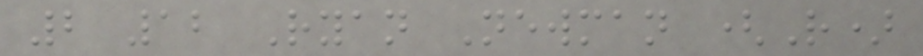2 12 Ryan Newman (R)
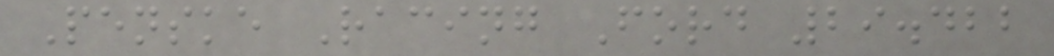Penske Racing Ford 29.422
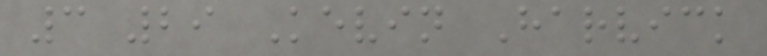3 29 Kevin Harvick
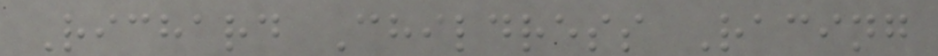Richard Childress Racing
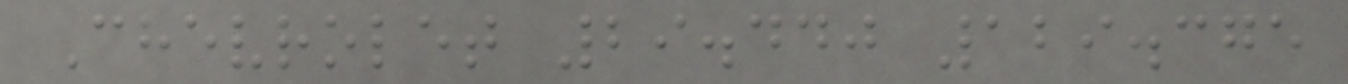Chevrolet 29.440 129.375
